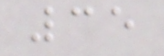35
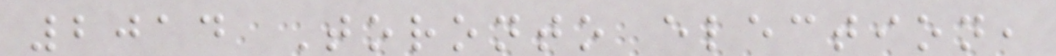2014 Toronto election,
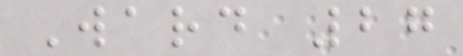Ward 27
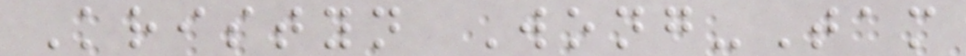Kristyn Wong-Tam
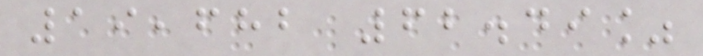19,682 62.49%
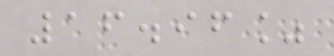16.96%
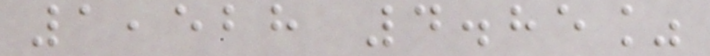1,528 4.85%
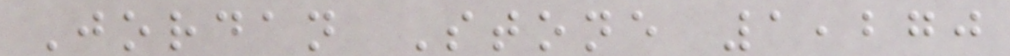Jordan Stone 1,270
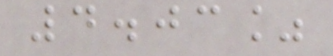4.03%
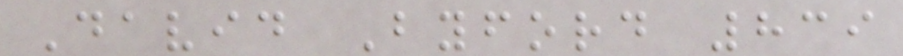David Byford 839
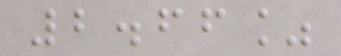2.66%
